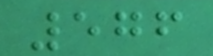576
